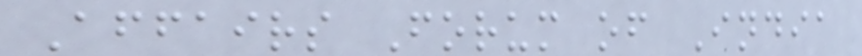Affairs Forum of India
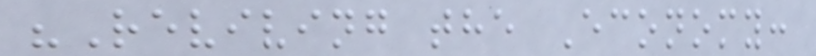"Reviving the Economy:
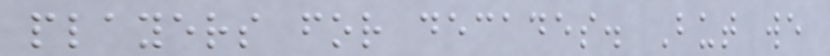players for decades. But we
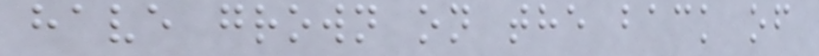have grown on the back of
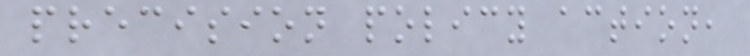precision policy action,
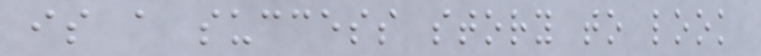is a success story to look
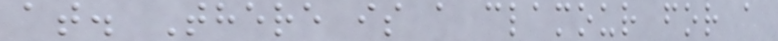at. There is a clamour for a
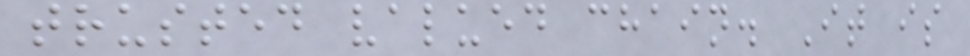trusted valued chain. It is
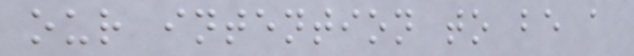our intention to be a
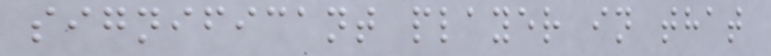significant player in that
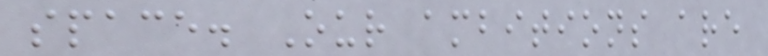space. Our ambitions are
